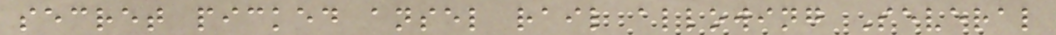secret picked ansel rail allowing Several
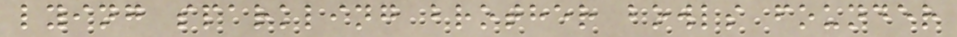lying sparkling brother bowls founder
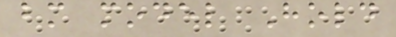bm model Hold
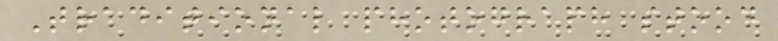Traditional photograph stood
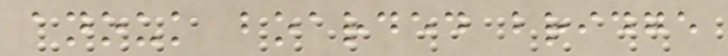anouk boarded bridge
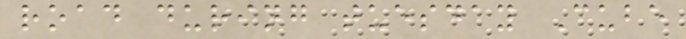road during tuesday Cube
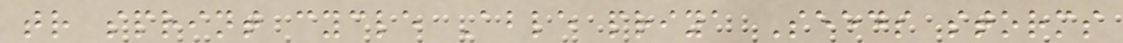tr sprint cycle Able priya Seeds storms
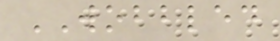WOBBLED
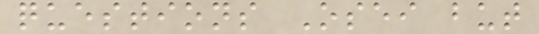questions Osei but
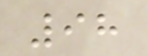98
